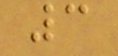3
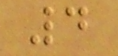4
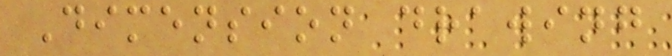Dimension drawing
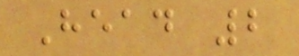Head 2
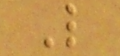L
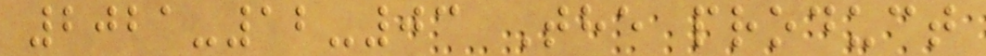2021-12-03 The product
